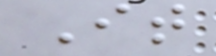It
